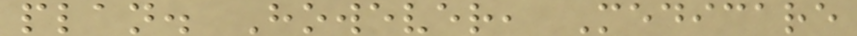plan. However, Medicare
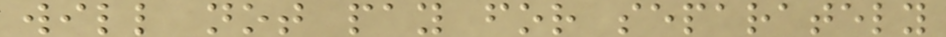will not pay for separately
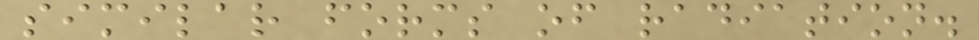similar forms of radiation.
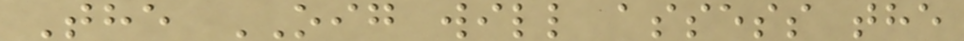The OIG will assess the
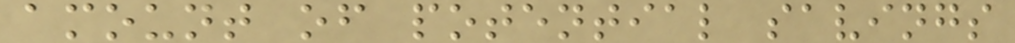amount of potential savings
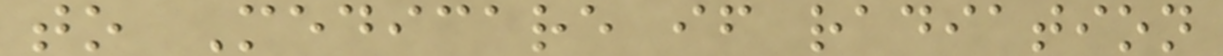to Medicare if radiation
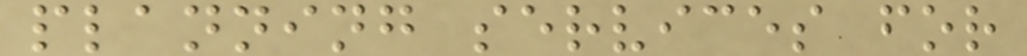planning services for
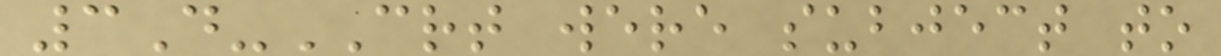3D-CRT were subject to
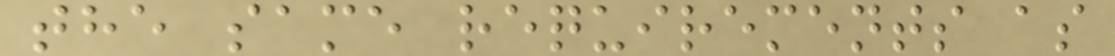the same requirements as
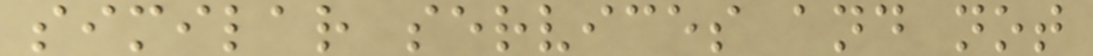similar services and not
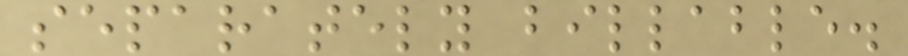separately billable.
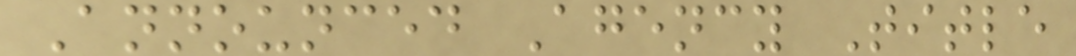Announced Agency Title
